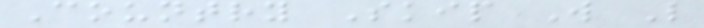Country Skip W L
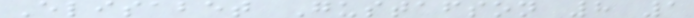Elisabet Gustafson 8 1
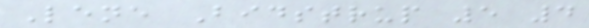Lene Bidstrup 5 4
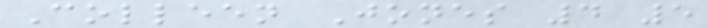Colleen Jones 4 5
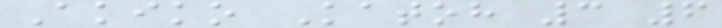Akiko Katoh 3 6
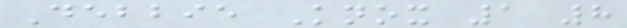Debbie Knox 1 8
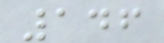146
